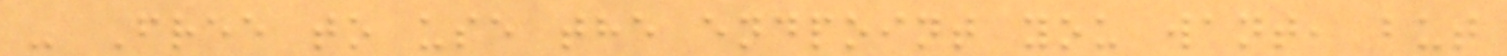- Free to use the endpoint you want, but
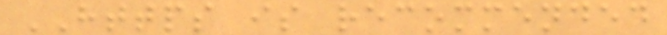HTTPS is recommended
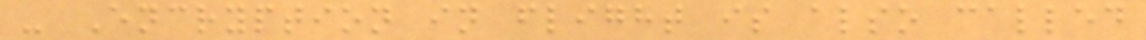- Encryption in flight is also called
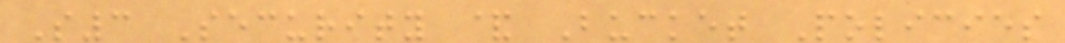S3 Security & Bucket Policies
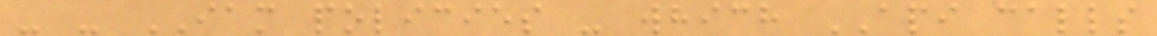- - IAM policies - which API calls
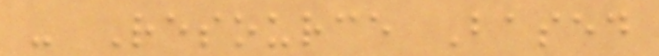- Resource Based
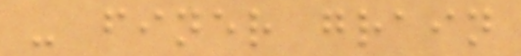- finer grain
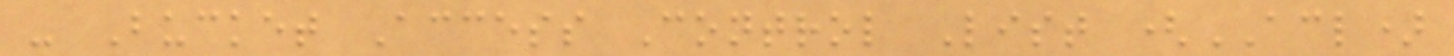- Bucket Access Control List (ACL)
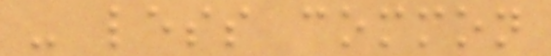- less common
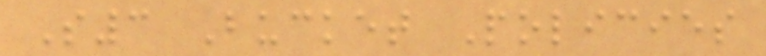S3 Bucket Policies
